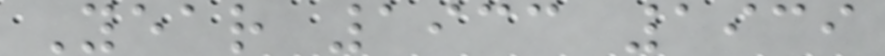Year 1933 1939
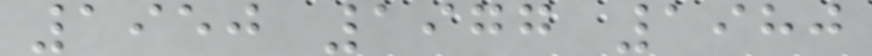1950 1977 1980
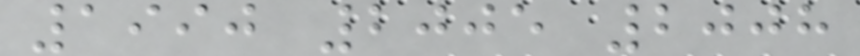1990 2005 2008
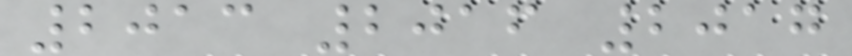2013 2016 2017
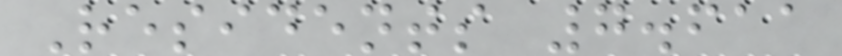Residents 7.611
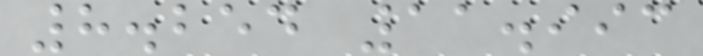8.254 11.993
